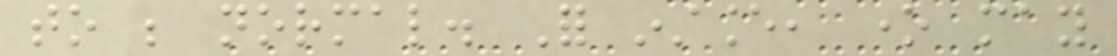to be normal. For instance, one may
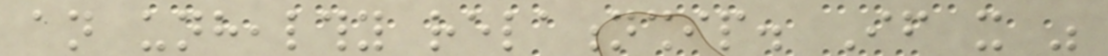an unhealthy relationship. If it was
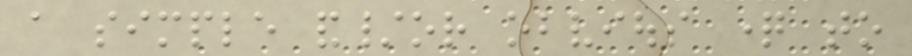a simple and/or obvious question to
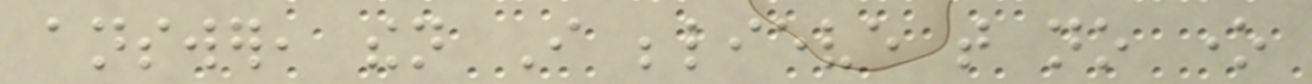answer, then I believe that no one
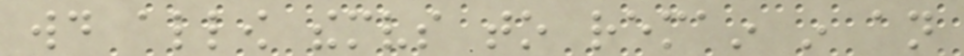would allow themselves to remain in an
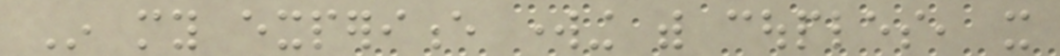In my experience working with couples, it
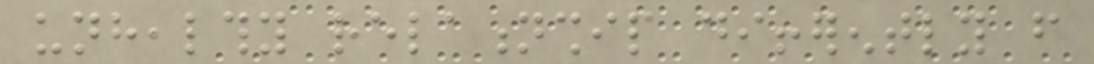unhealthy relationship differently from
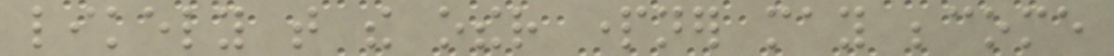likely that the other partner may become
